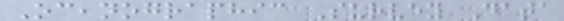Oceanographic Survey Data
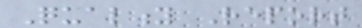Quality Report
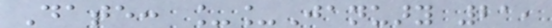Date: __January 21,
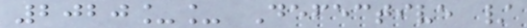2020__ Defective /
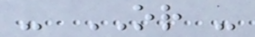- OR -
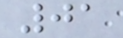01
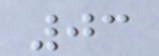03
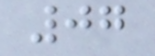07
